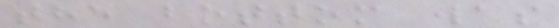the bottom was
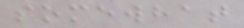somewhat
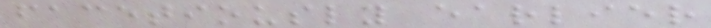facetiously earlier
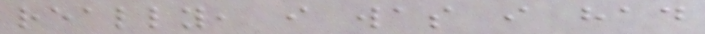really, i was i had
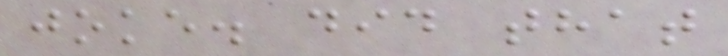joke. did that
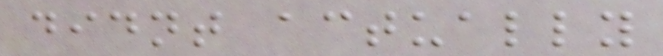didnt actually
